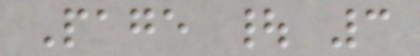Page | 3
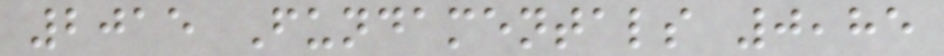2015 Fundamentals 0,85
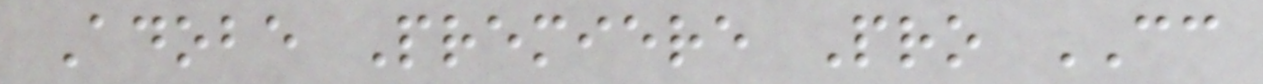Adobe Premiere Pro CC
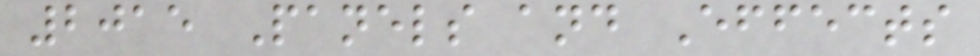2015 Panels and Effects
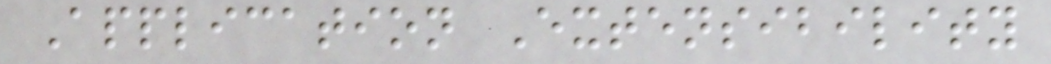Application Extensibility
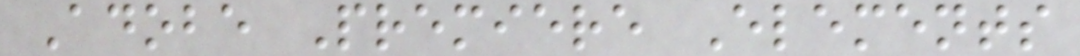Adobe Premiere Elements
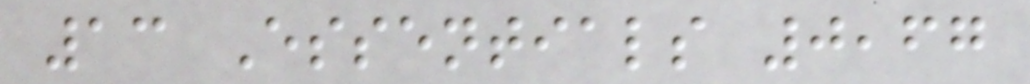13 Essentials 0,67
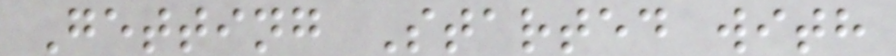Getting Started with
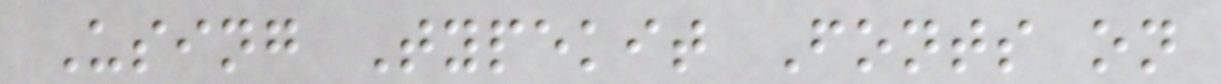Using Typekit Fonts on
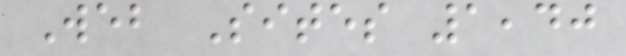Web Sites 1,40
